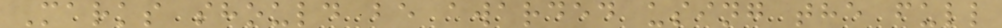Marks should be awarded using the full
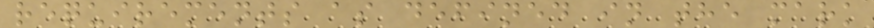requirements as defined in the mark
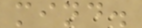mind.
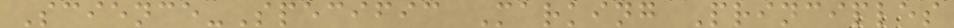Science-Specific Marking Principles
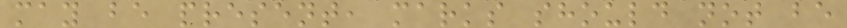may be present, marks should not be
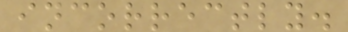incorrectly.
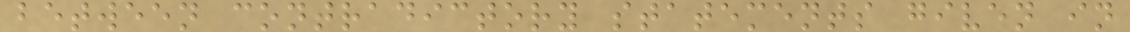between contradictory statements given in
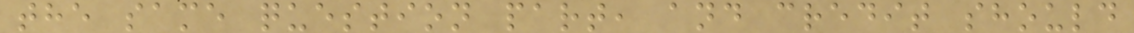the same question part, and credit should
